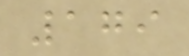179
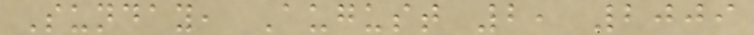Sunday, August 2, 2009
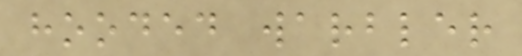hooded warbler
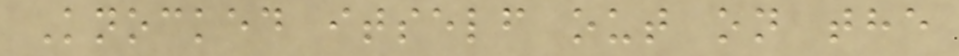Knocked itself out on the
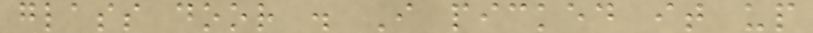glass door . I picked it up
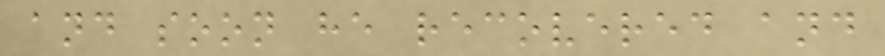and soon he recovered and
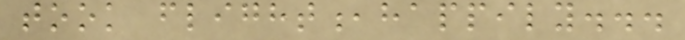took flight,happily...
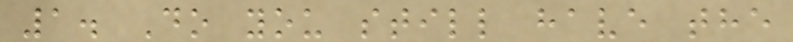1. Do you still have the
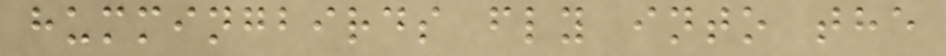hummingbirds fly into the
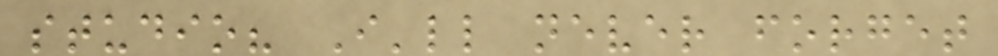studio? I'll never forget
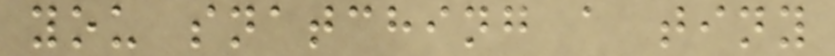you snatching a tiny
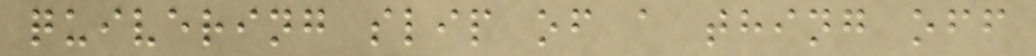quivering slip of a thing off
